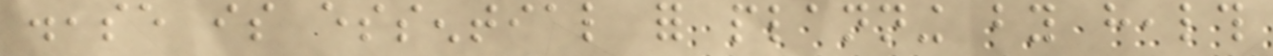disease is essential for planning by health
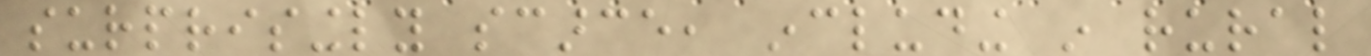surprisingly scarce, including in rural
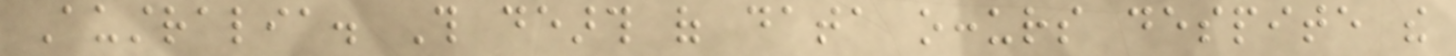Australia. This dearth of data occurs despite the
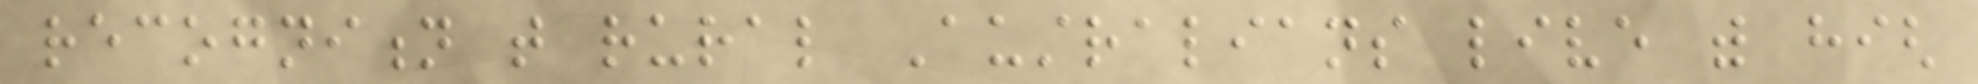recognition that rural Australians live with high
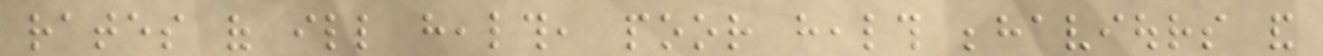rates of ill health, poor health behaviours and
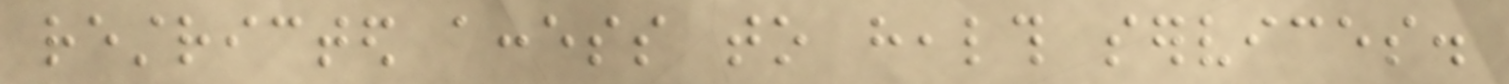restricted access to health services.
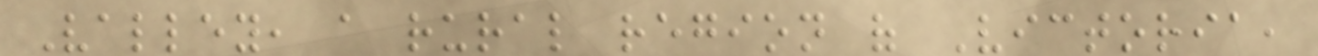Valley, a rural region of Victoria,
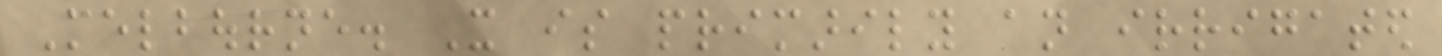Melbourne. It is primarily an irrigated
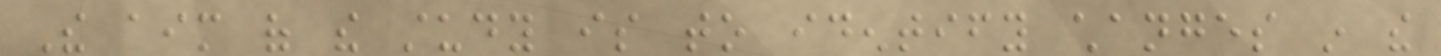The aim of the study is to identify changes in the
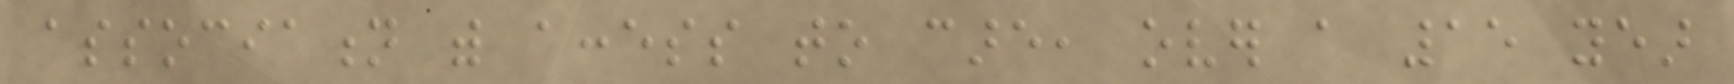association with access to care, over a 15 year
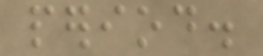period.
